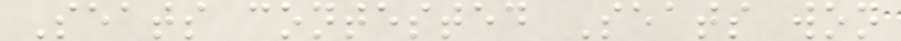Seats contested Seats won
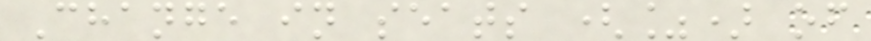Change in seats (%) of
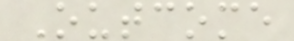Outcome
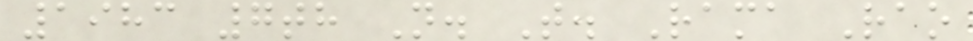1983 7th N. T. Rama Rao
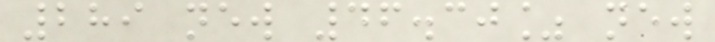289 new 46.30% new
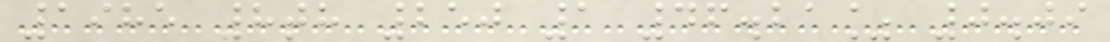1985 8th 250 1 46.21% 0.09
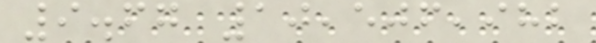9.67 10,506,982
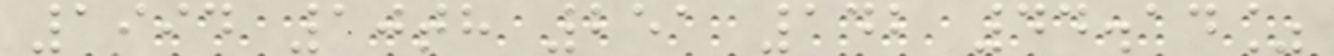1994 10th 251 142 44.14%
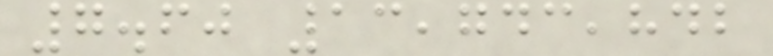7.60 13,743,842
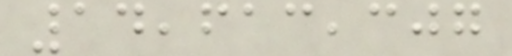14,613,307
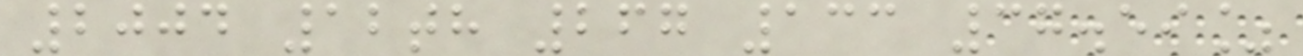2004 12th 267 133 37.59%
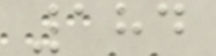184
